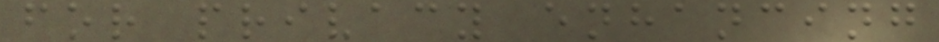for privacy enhancing
